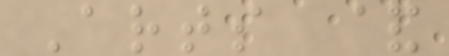Arts &
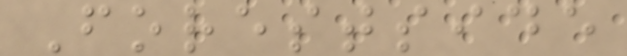Forestside
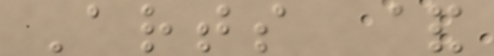Arts &
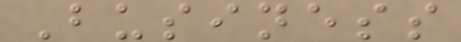Business
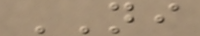NI
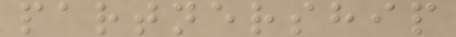partnership
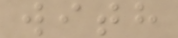with
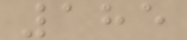185
